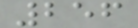256
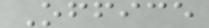Office
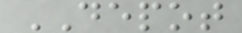DEPOT
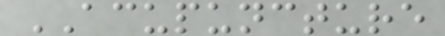ACUPUNCTURE
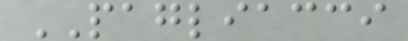PAGLIACCI
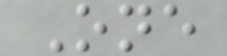One
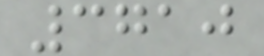3710
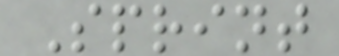Sprint
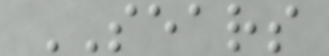SEARS
